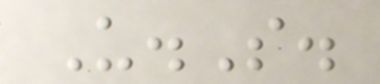U.S.
